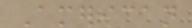American
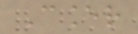Cancer
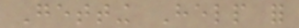Getting Help for
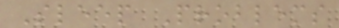Sleep Problems
